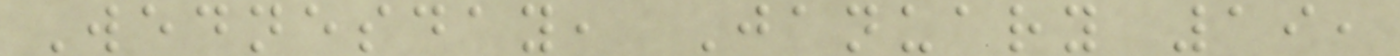Wednesday, January 19,
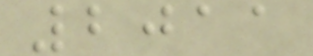2011
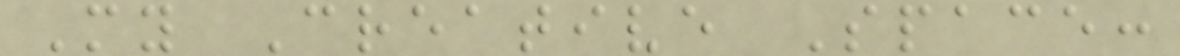My Creative Space:
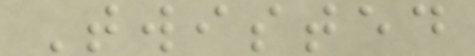Twisted
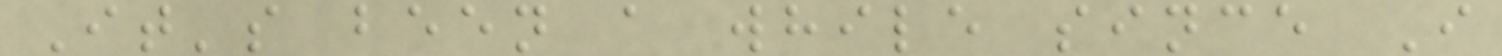It's been a while since I
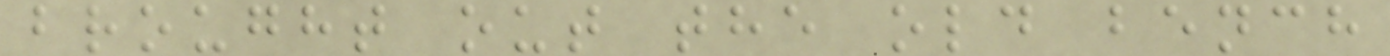brought out the old bench
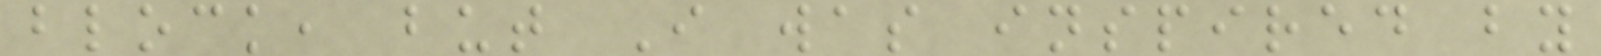block, but I was inspired by
